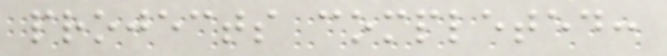projects completed:
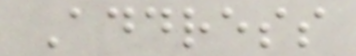Address
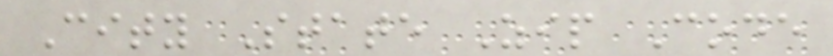City State Zip Code
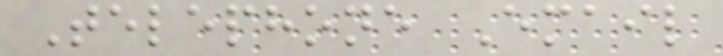Telephone Email
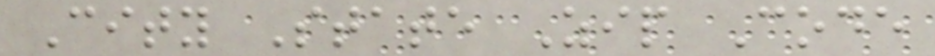City State Zip Code
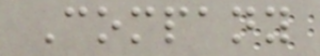Company
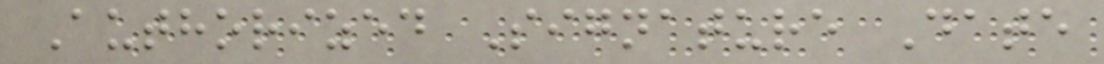Authorized Signature Date
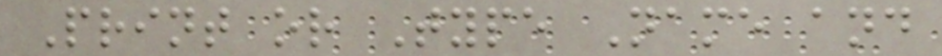Print or Type Name and
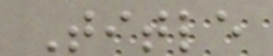Title
